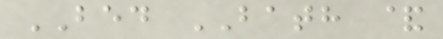BED BATH &
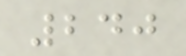240
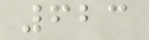623
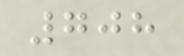708
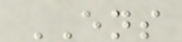ENS
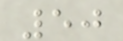50
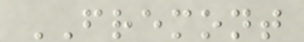FREMONT
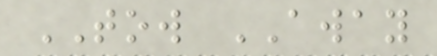TOW AWAY
